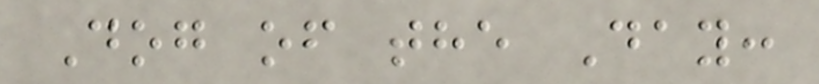Dog of the Day:
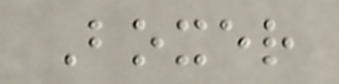Boxer
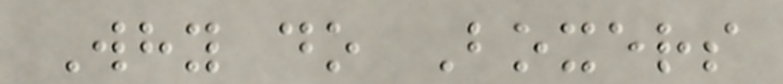Why do Boxers
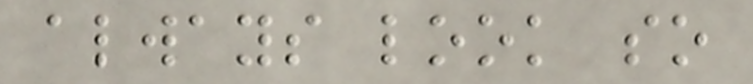always look so
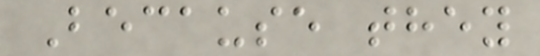Because they
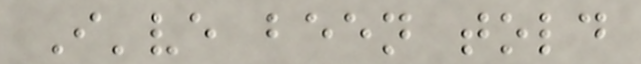I've been told
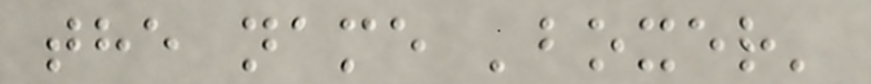the name 'boxer'
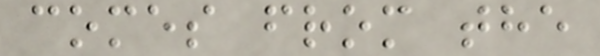comes from the
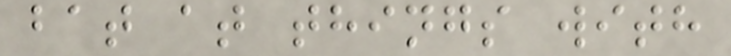bat at things with
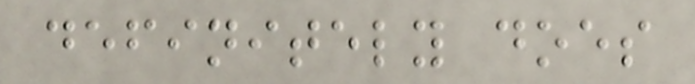definitely does
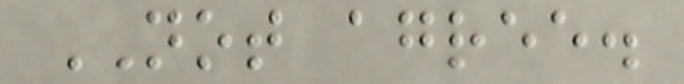NOT agree.
